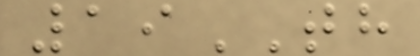19TH
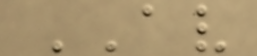AV
